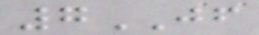7JF
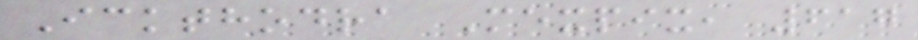Ickthodra Mexpix, 617
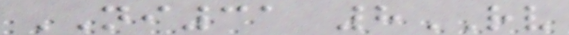NI31 8RV
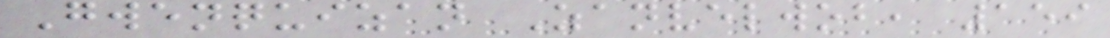Gwenquizan Zanvelwob, 159
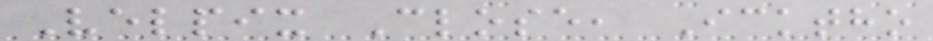Velpix Close, Icktho
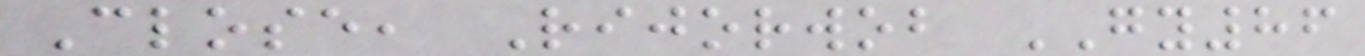Close, Rijorwob GY86
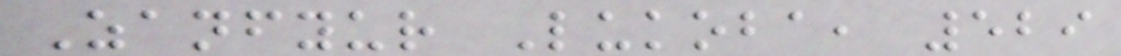Zanfyur Lukoba, 529
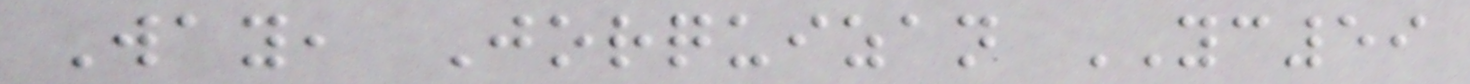Way, Jorquizan YC59
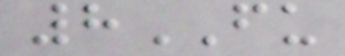8FU
